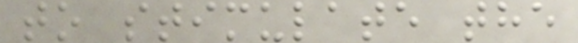to stimulate the
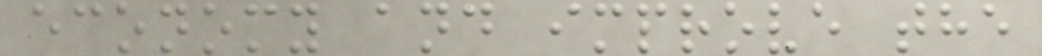economy and improve the
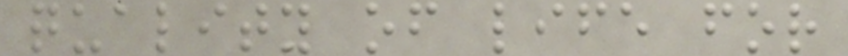quality of life for
